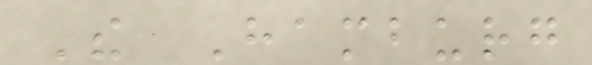The Hamburg
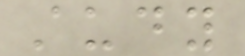study
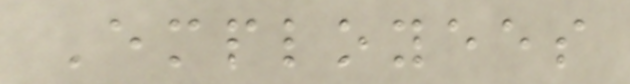Employees
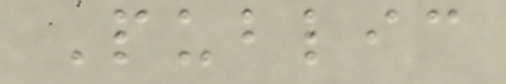Public
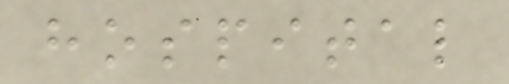hospital
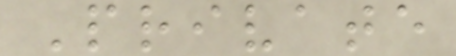Private
